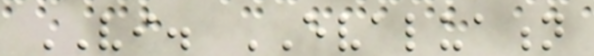VI. EVALUATION
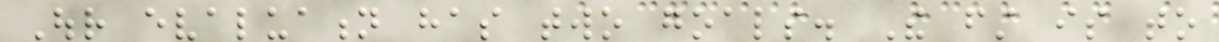Our evaluation has two goals. The first is to
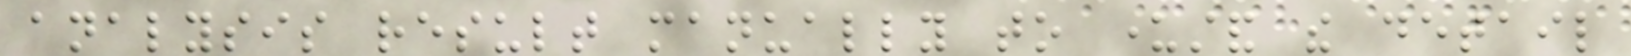analysis result manually to understand the detail
